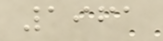1961
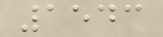1543
